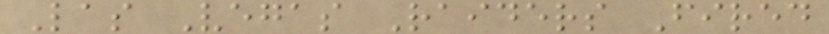Las Vegas Raiders Fired
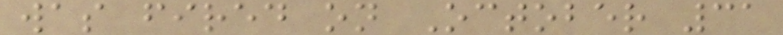was fired on October 31
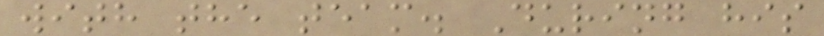with the team. During his
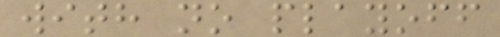with no playoff
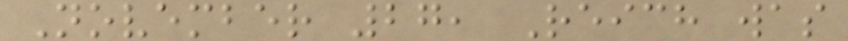November 27, Reich was
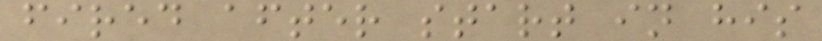fired after start in his
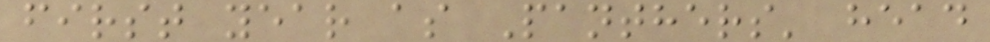first year as Panthers' head
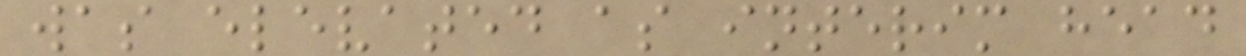was elevated as interim head
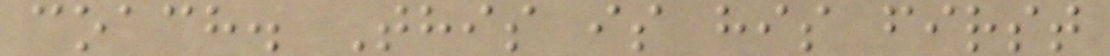coach. This is his first
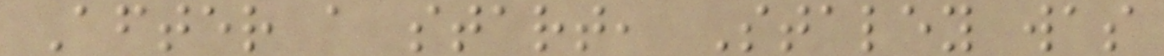After a start, Staley was
